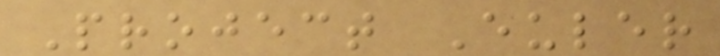Project Euler
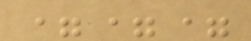===
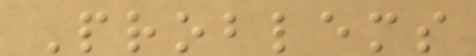Problems
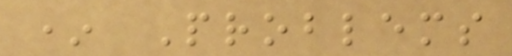* Problems
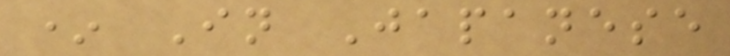* In Japanese
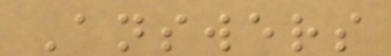Answers
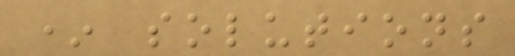* solutions
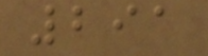291
